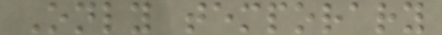Only temporary
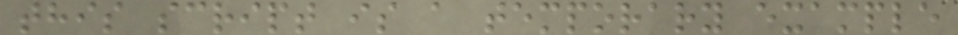this script is a temporary example
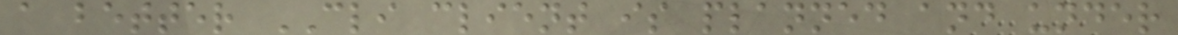a better CLI client is planned and under
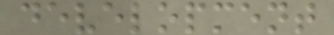development
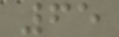65
